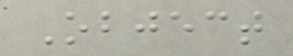Object
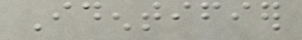Identifier
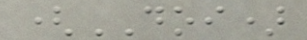(DOI)
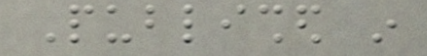Published in
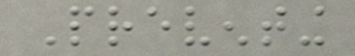Preventing
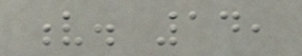v. 14,
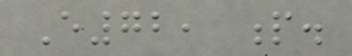E72, p.
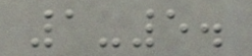1-5.
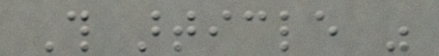This article was
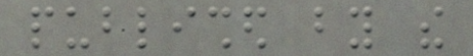published by the
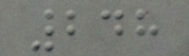248
